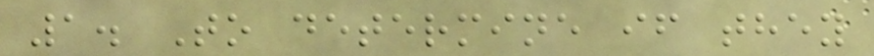1. To determine if they
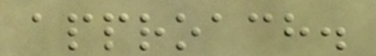approach.
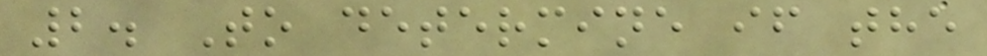2. To determine if the
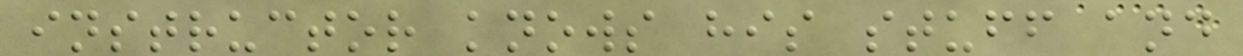instructor knows his stuff and
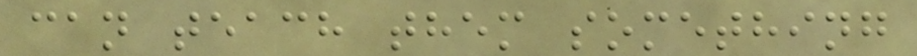can teach them something
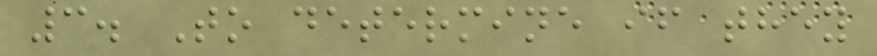3. To determine if they
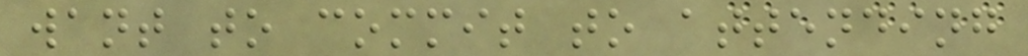want to commit to attending
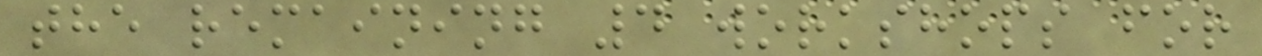the remaining 4 workshops for
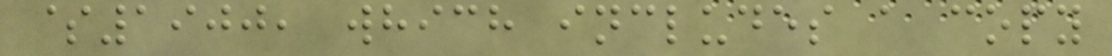$1900, which includes a copy
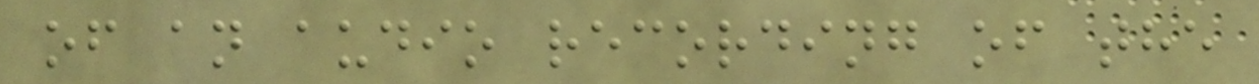of an audio recording of the
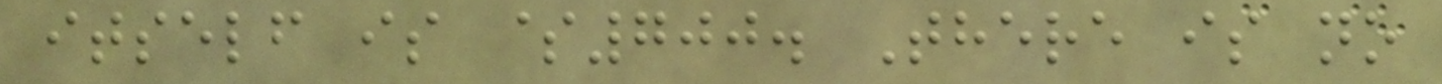itself is $700. There is no
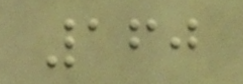160
